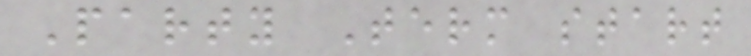Party Term start
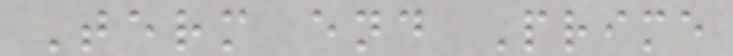Term end Prime
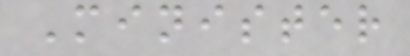Minister
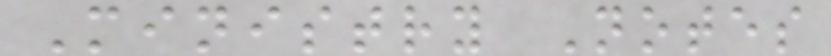Ministry Notes
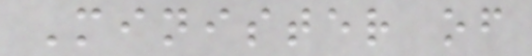Minister of
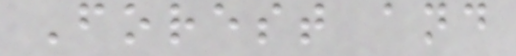Forest and
